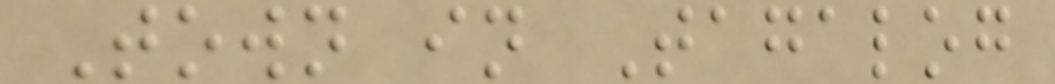Town in Tagalog
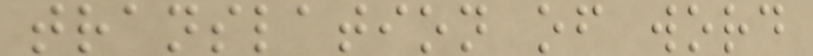translation of word
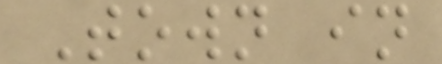Town in
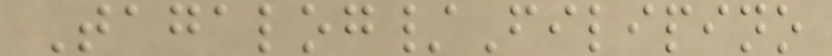Tagalog/Filipino
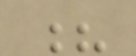?
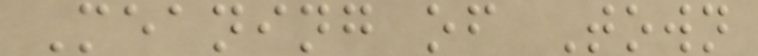Meaning of Town
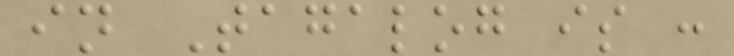in Tagalog is :
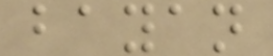bayan
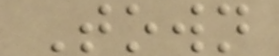Town
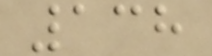138
